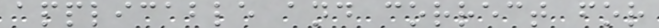applicable and correct for
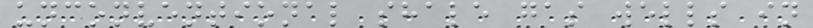unconventional shale gas wells in
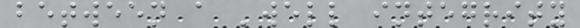between a 'well integrity
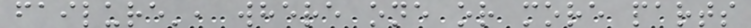failure', where one or more parts
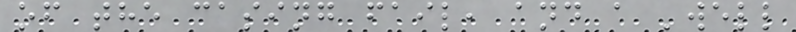of the casing fail, and a 'well
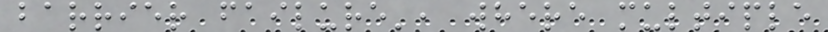barrier failure', where multiple
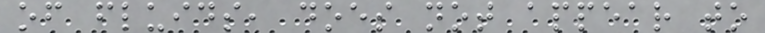of fluids, does not appear to
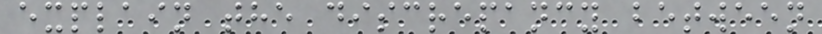explain the discrepancy between
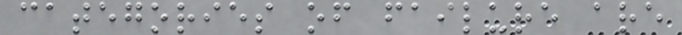categories of failure are
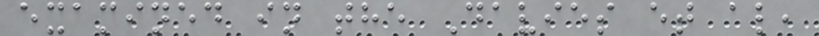examined in the Davies et al,
